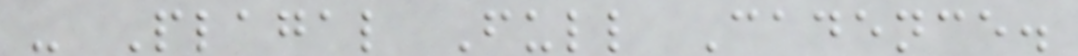- Plagal Full Cadence.
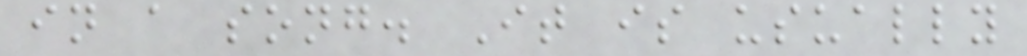in a song. It is usually
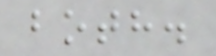both.
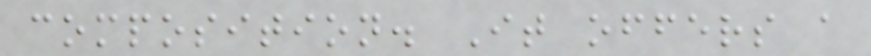composition. It offers a
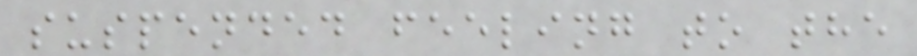suspended feeling to the
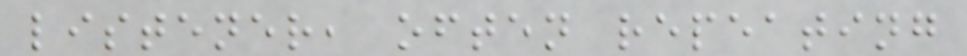listener, often repeating
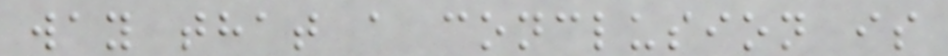way that a conclusion is
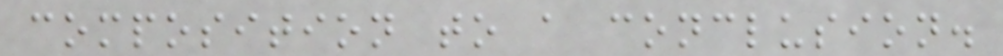composition to a conclusion.
